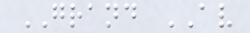GRAND AV
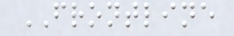FRONTLINE
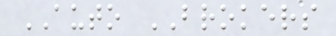AUTO BROKERS
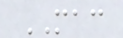MAC
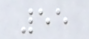55
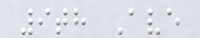9th Ave
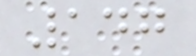147
